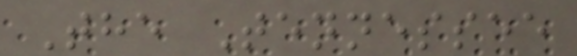The Tennessee
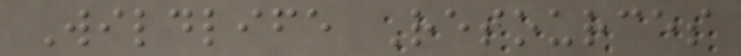Wildlife Resources
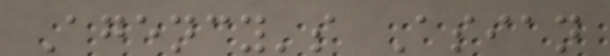Agency's Asian
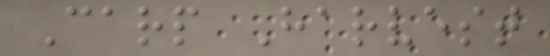Carp Harvest
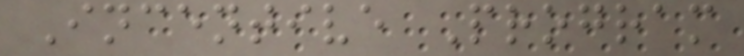Incentive Program
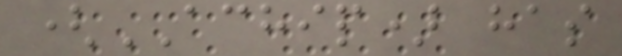(ACHIP) has
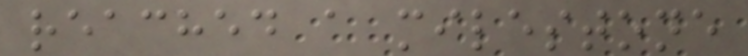reached a milestone
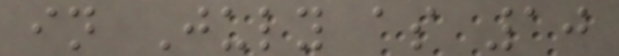in July as 10
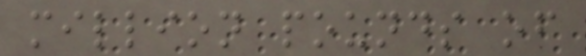million pounds of
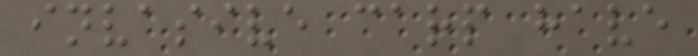invasive carp have
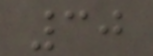30
